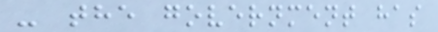- the government has
